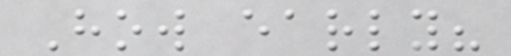How early?
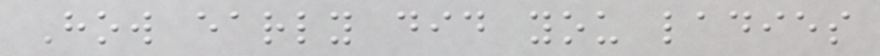How early did you ladies
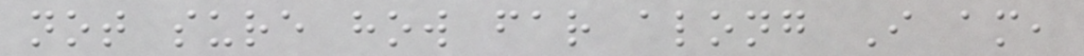not sure how far along I am,
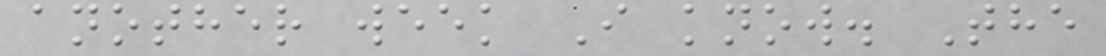another week I know. The
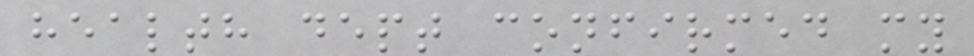health dept confirmed my
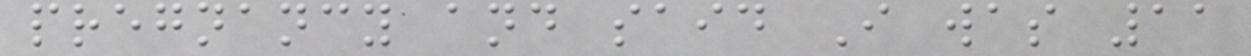pregnancy and said I was 11
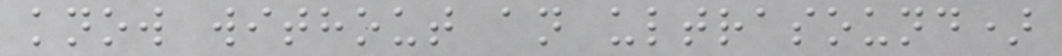know without an ultrasound)
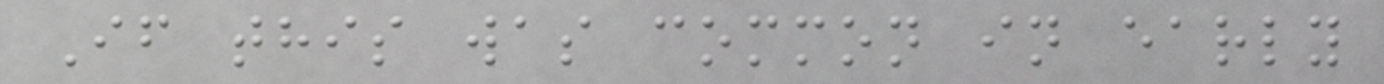If this was common in early
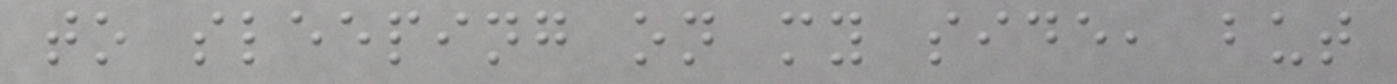to sleeping on my side, but
